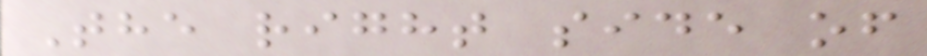The right side of
